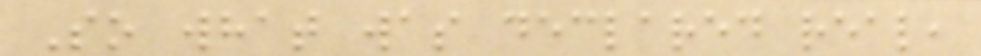So what was declared real,
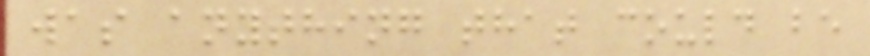was anything that could be
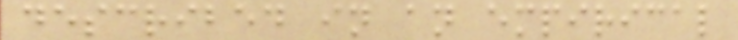described in an empirical
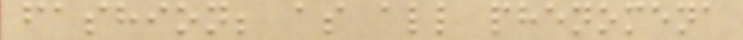fashion; as all phenomena
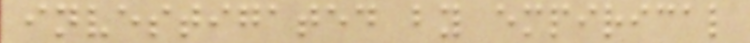investigated by empirical
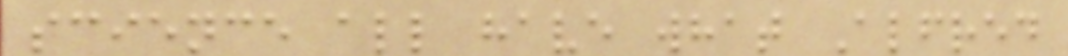science all have what Alfred
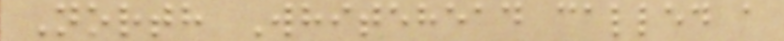North Whitehead called a
